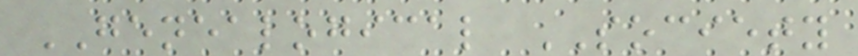GENEALOGICAL SOCIETY
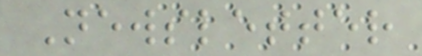Newsletter
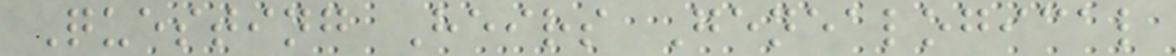Questing Heirs Genealogical
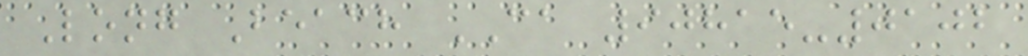Long Beach CA 90815-0102
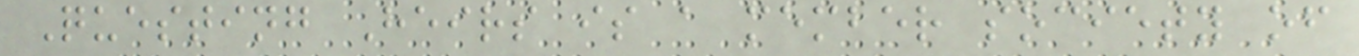Questing Heirs is a member society of
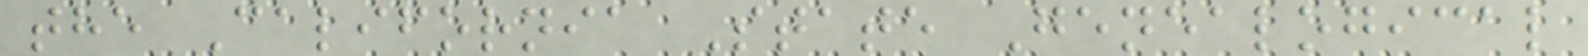the California State Genealogical
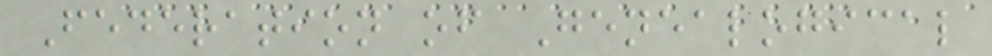Federation of Genealogical
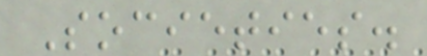Societies.
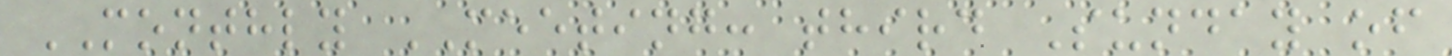MONTHLY MEETING: third Sunday of
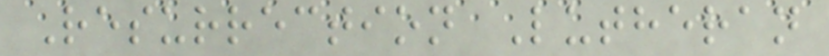Resurrection Lutheran
